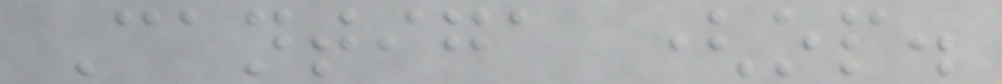Cantiga (op.
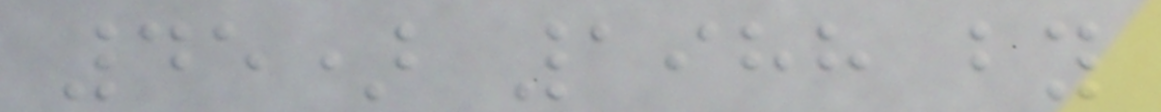45) 1988 by
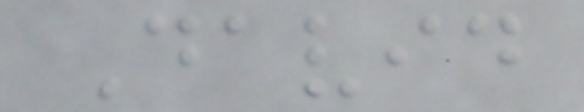David
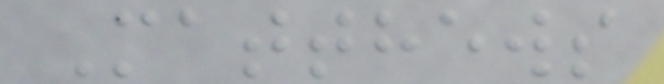Matthews
